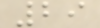29
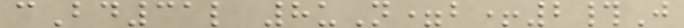cBd31l 8uN=b+2#J
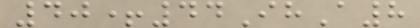40+44IhA8
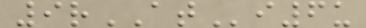9rATi6u
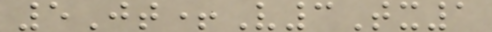5Jt+V3Tx1
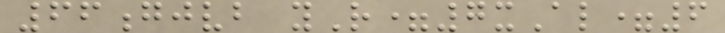66gjvb yR=7xAl=6
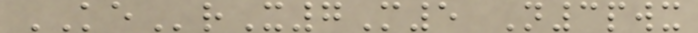KErX7M5 N3pwx
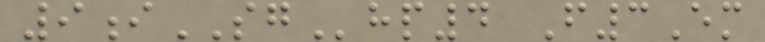9iSGhp4 F3Em
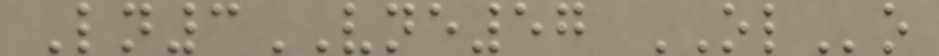Ln3VNE57 OLo
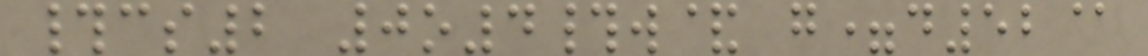#cs2 0o4#w& g=d52@
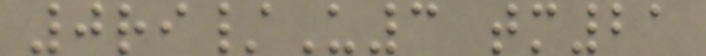0ri/U3 tm21
